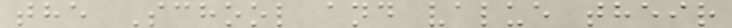the School and value their
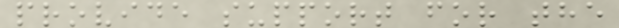provide support for the
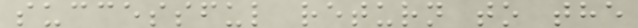successful return to the
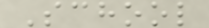School
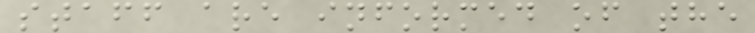staff are informed of the
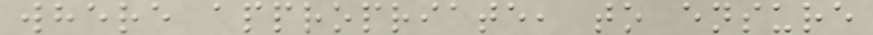where appropriate, to ensure
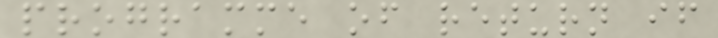programme of return if
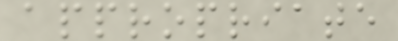appropriate
